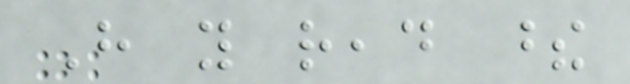Have you read these
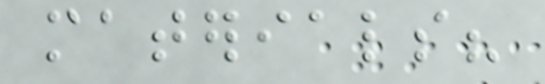materials?
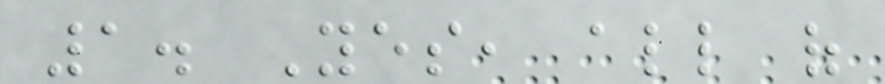1. Yes, all of
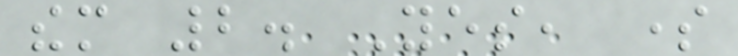them 2. Yes, some
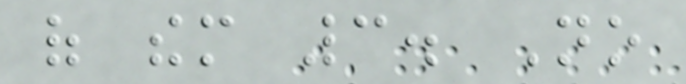of them 3. No
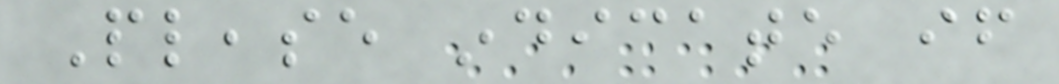Please indicate if
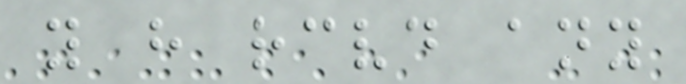you have received any
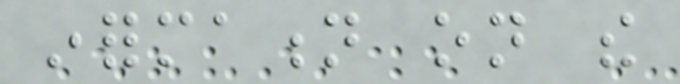information on the
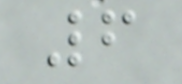6
